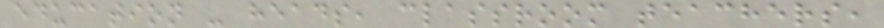education - heads, classroom teachers,
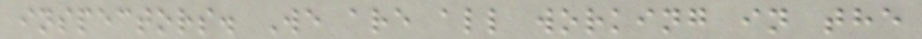inspectors. We are all working in the
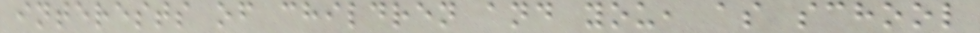interests of children and you, as school
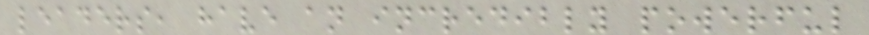leaders, have an incredibly powerful
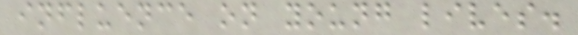influence on young lives.
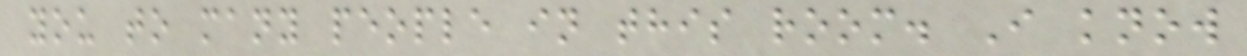you to many people in this room. I know
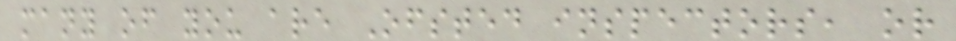many of you are Ofsted inspectors, or
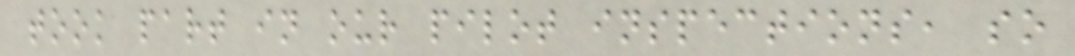took part in our pilot inspections, so
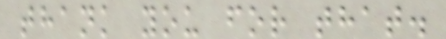thank you for that.
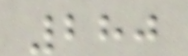280
